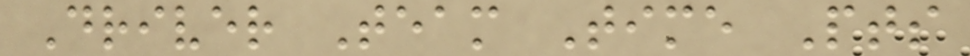Driver Team Time Pts
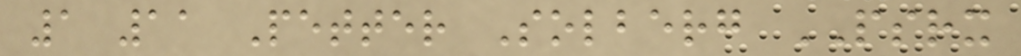1 11 Petter Solberg PSRX
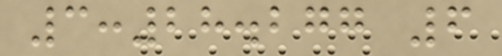3:28.277 6
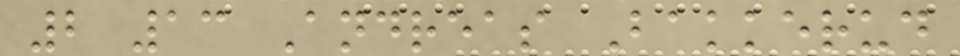2 13 Andreas Bakkerud
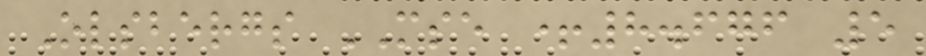Olsbergs MSE +8.676 5
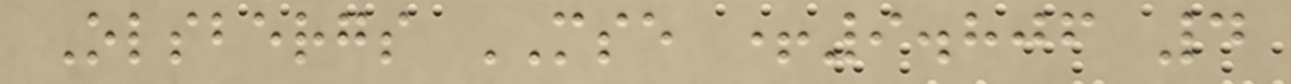Olsbergs MSE +9.806 4
